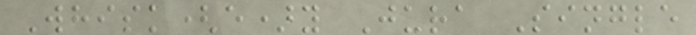Whisk(e)y Jura Single
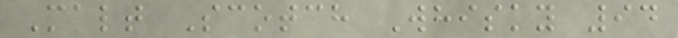Malt Scotch Whisky 94
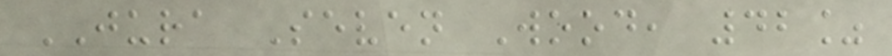JURA Seven Wood, 42%
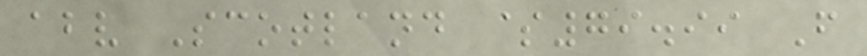abv Scotland $79.99 F
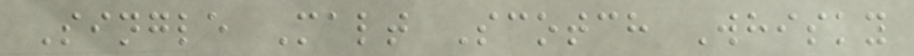Single Malt Scotch Whisky
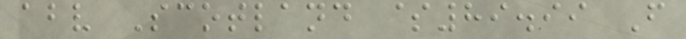abv Scotland $89.99 F
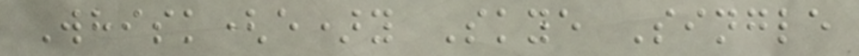Whisk(e)y Skye Single
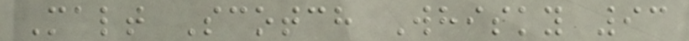Malt Scotch Whisky 93
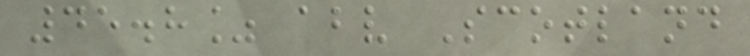45.8% abv Scotland
